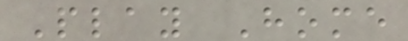Play Home
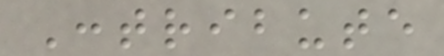Contribute
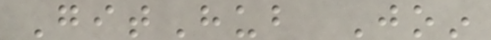GitHub Join
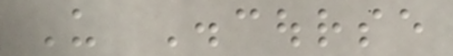Us Discourse
